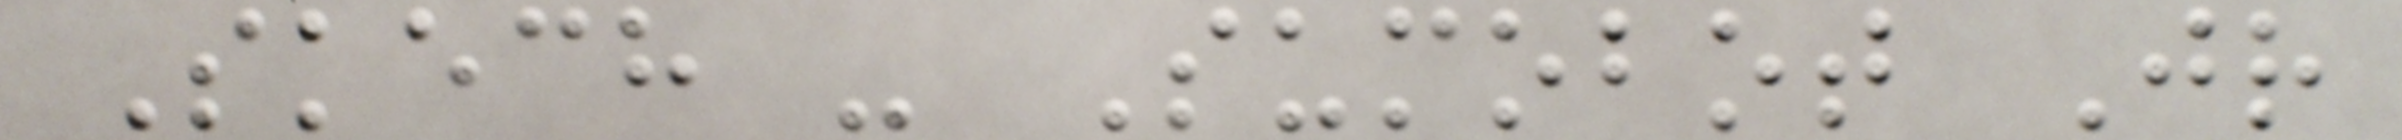Skech - Sumobot Jr
